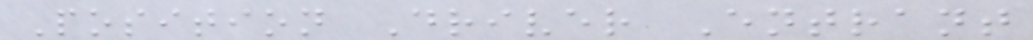Position Driver Entrant
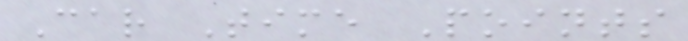Car Time Points
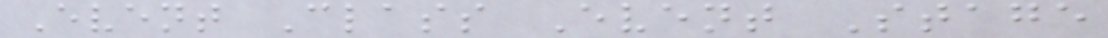Event Class Event Stage
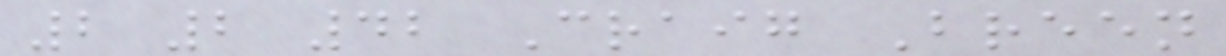2 2 42 Craig Breen
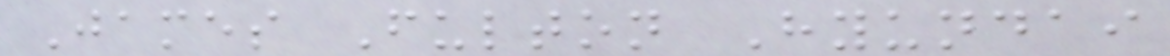James Fulton Hyundai
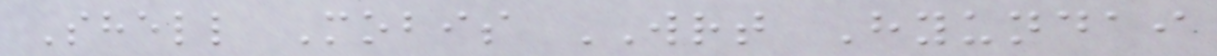Shell Mobis WRT Hyundai
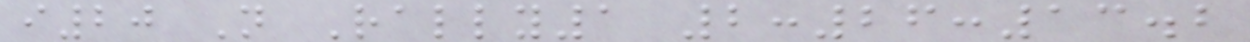i20 N Rally1 2:26:13.2
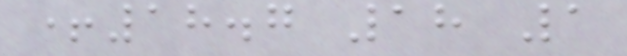+18.7 18 1
